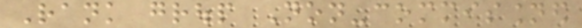Rank group Non-commissioned
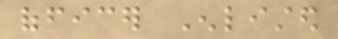officer Enlisted
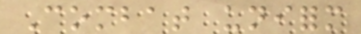Combat uniform
